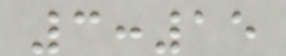3:15
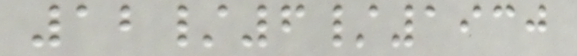12/6/1930
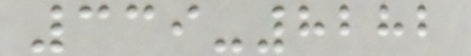339-8282
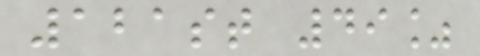121st 49%
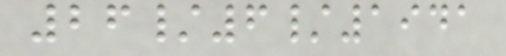26/6/1941
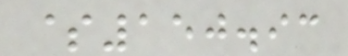$150.93
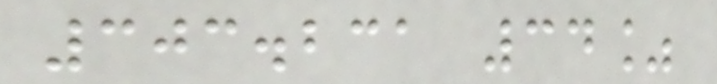303.231 34%
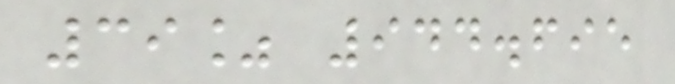39% 944.695
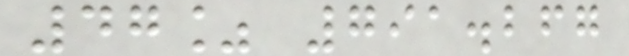47% 791.267
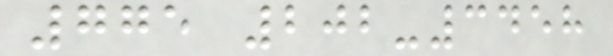775 202-3458
